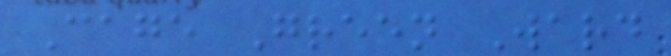Cage Green Ward
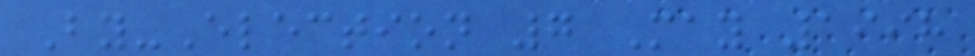By-Election 7 May 1998
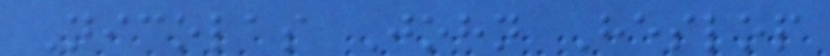Nicolas John Heslop
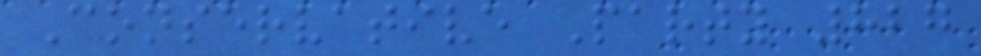Conservative Party 827
